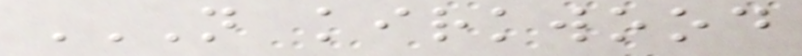N KIRKWOOD
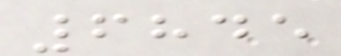6845
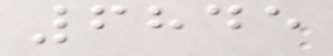6845
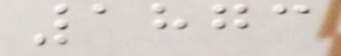1873
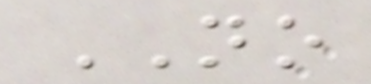NO
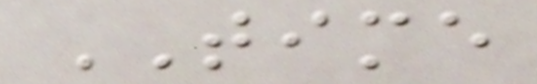TIME
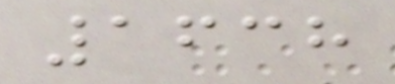1638
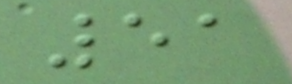51
